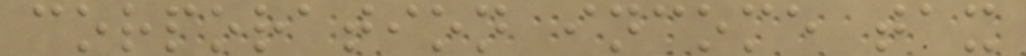corporation income tax
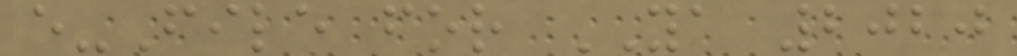e-File for YA 2020
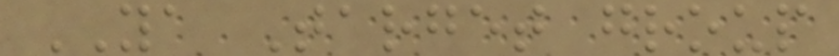YA Target group
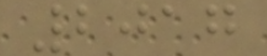2017
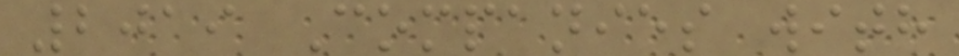2019 Companies with
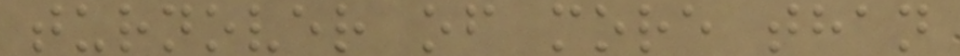turnover of more than
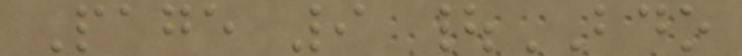Page 9 |BDO
